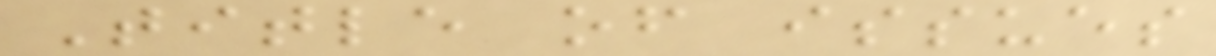Title of issues
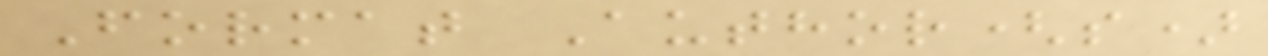Format Author(s)
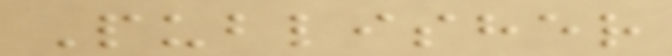Publisher
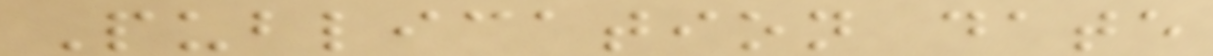Publication date
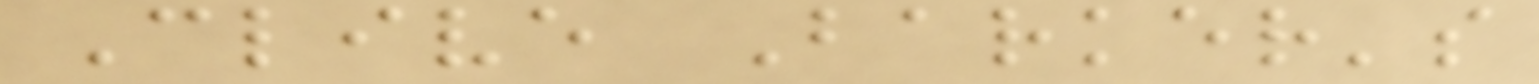Clive Barker's
